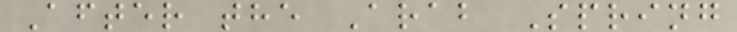After the Arab Spring
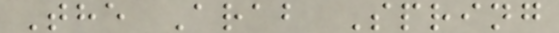The Arab Spring
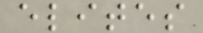elites
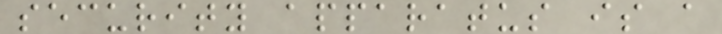security apparatus is a
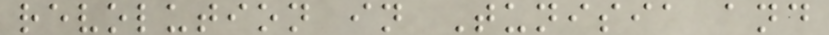revolution in Tunisia and
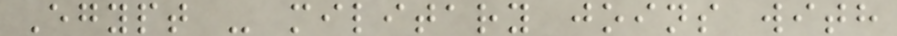Egypt - military joins with
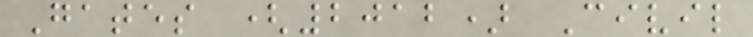Gates (2012) Civil
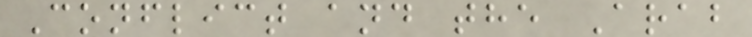Conflict and the Arab
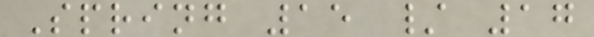Spring 15 / 17
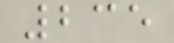235
